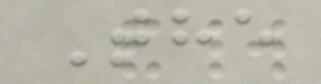The
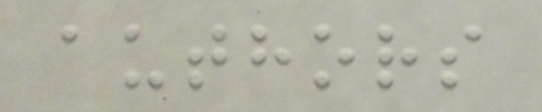authors
